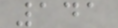141
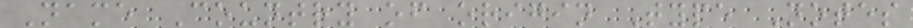Name Country of origin Type Notes
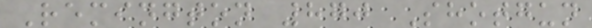Remington 870 Shotgun
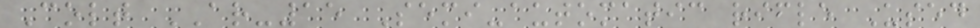Colt AR-15 Semi-automatic rifle Used
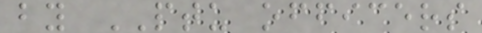by PTU officers
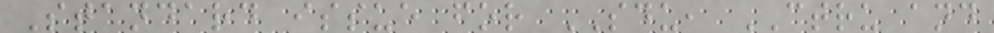Standard issue for SDU, CTRU and
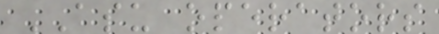ASU operators
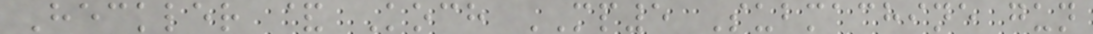Heckler & Koch MP5 Submachine gun
